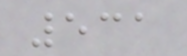531
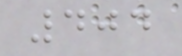404
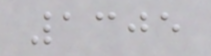1305
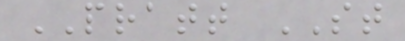PRATT ST
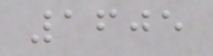1605
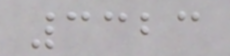3323
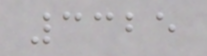3325
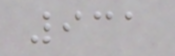931
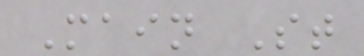Main St
